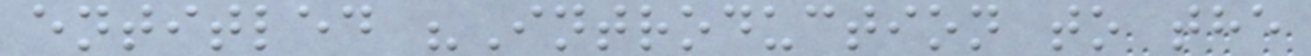entitled "Introduction to the
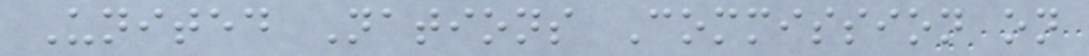United Nations Commission on
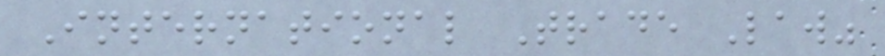International Trade Law"
